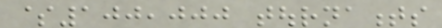$100,000 tournaments
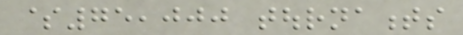$75,000 tournaments
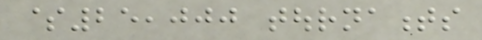$25,000 tournaments
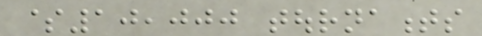$10,000 tournaments
